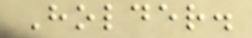Holder.
